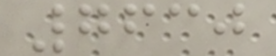7630
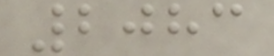2083
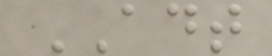ADT
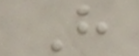H
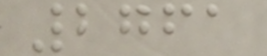2761
